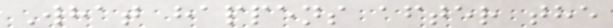What happens after the
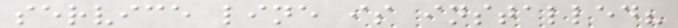service line is installed?
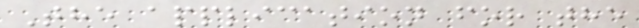The application for the
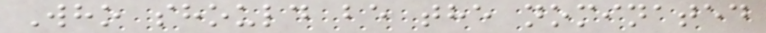Who should be the nominated
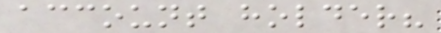account holder?
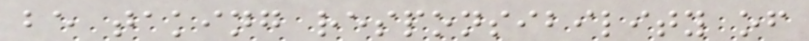be taking responsibility of
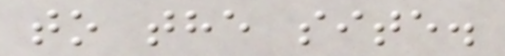to the site.
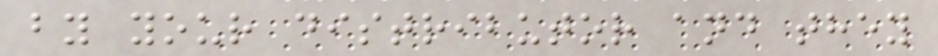by your distributor and they
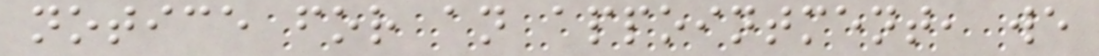notice for an appointment, we
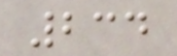234
